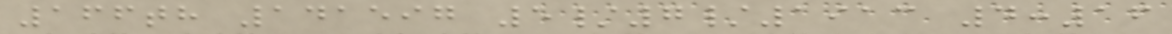166th 141597 5/7/1913 4:16
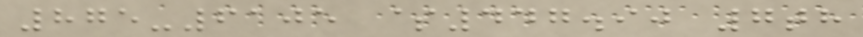875-6105 $447.90 7th
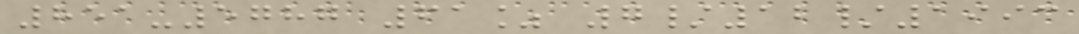851-5787 61% 7/12/1993
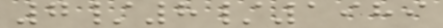7/8/1989
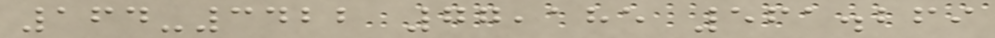164-3422 77,185 561.269
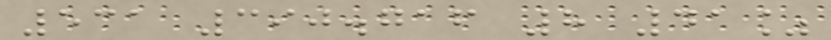531 390.716 8 41%
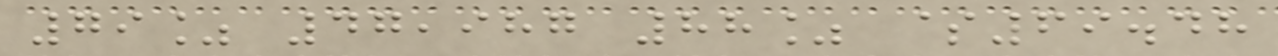79% 47,987 88% $69.48
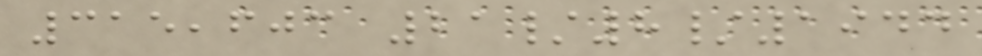315,603 21/8/1944
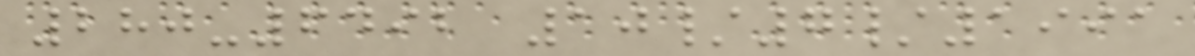280-6492 10/7/1991
